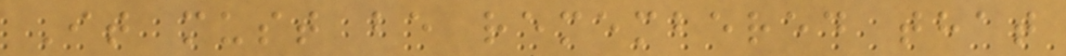It must be remembered that
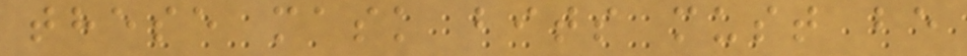these mask bits must be
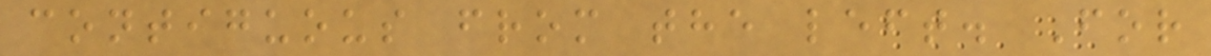contiguous from the left. For
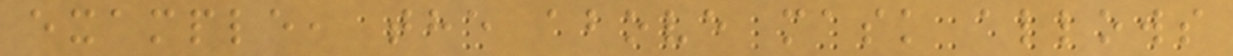example, the above mask allows
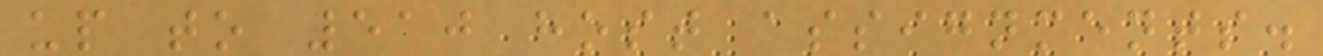up to 510 host assignments.
